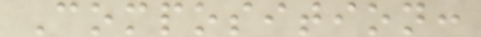Composition:
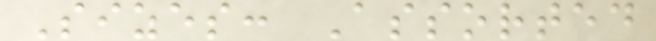Sizes: Assorted
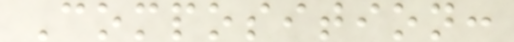Composition:
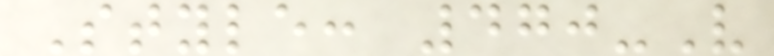Style: 470-V
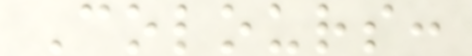Colours:
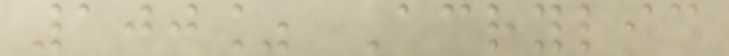100% Acrylic
